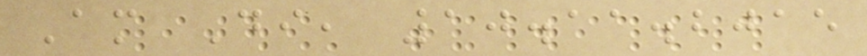Am Di, 10.11.2015
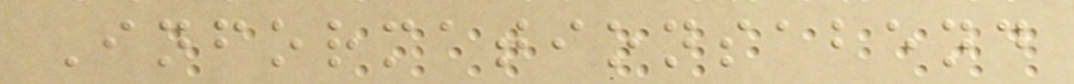Informationsabend
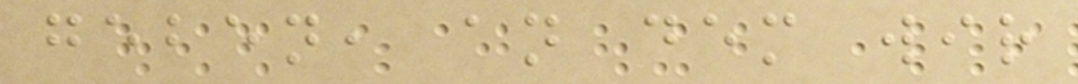geben, an dem wir
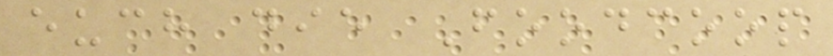euch die Foodcoop
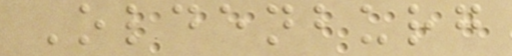Oldenburg
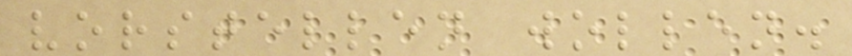vorstellen wollen.
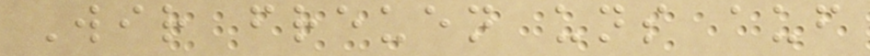Wir freuen uns auf
